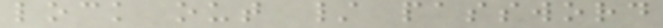lock out / password
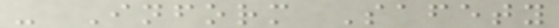- Inform Safety
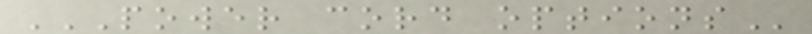POWER CORD OPTIONS
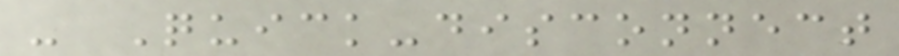- Quick-disconnect
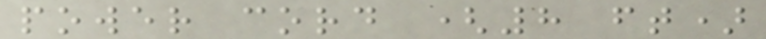power cord (8 ft)
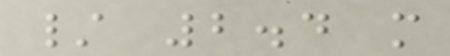/ 2.4 m
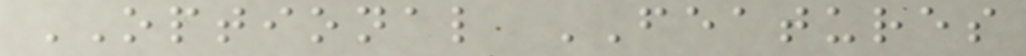OPTIONAL FEATURES
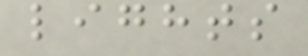lights
